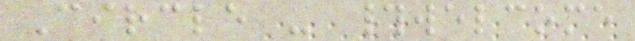Circle - #welcome
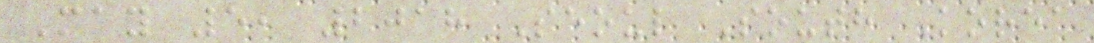May 5, 2018 Seoul South Korea
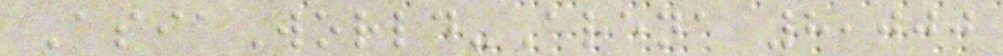AsiaWorld-Arena 8,000
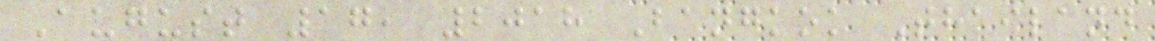August 17, 2018 Bangkok Thailand
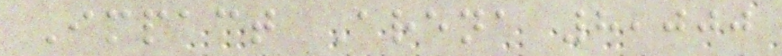Impact Arena 8,000
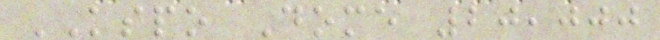KSPO Dome 20,000
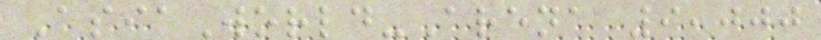AsiaWorld-Arena 9,000
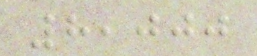8,000
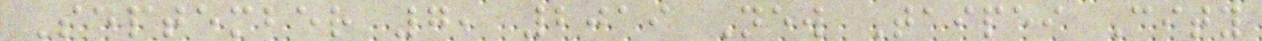September 7, 2019 New Taipei City
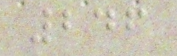246
